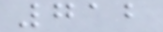712
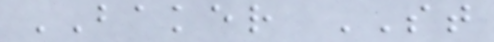BAKER ST
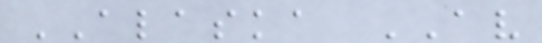ALASKA AV
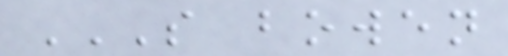S BOWEN
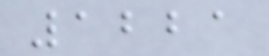1221
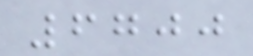6700
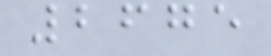2675
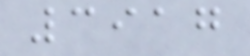3917
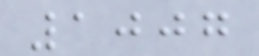1007
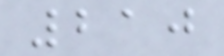210
